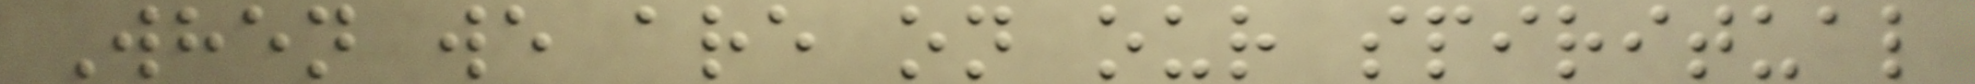When we are on our spiritual
